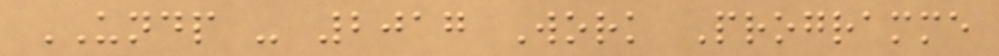UNDP - 2017 Work Programme
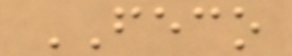FECO
